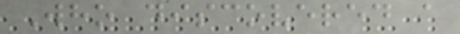Who discovered a
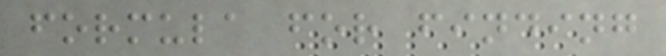formula for finding
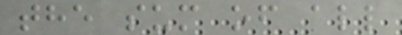the sum of all
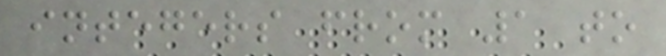integers from 1 to
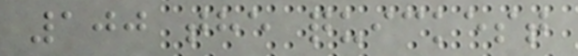100 the quickest
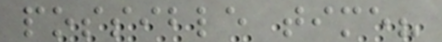possible time?
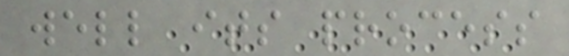well its process
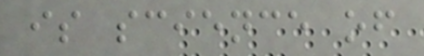is science of
